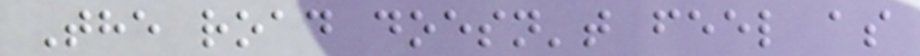The road doesn't feel as
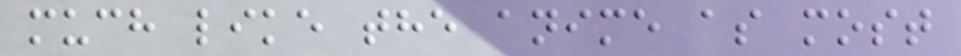much like the anime as most
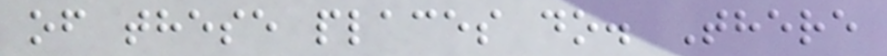of these places do. There
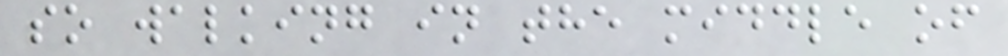so walking in the middle of
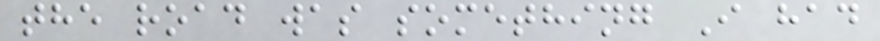the road was something I had
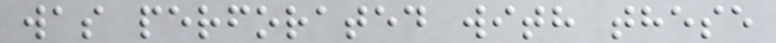was perforated with these
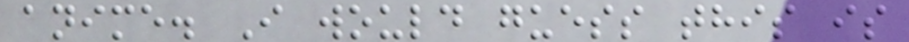anime. I would guess this is
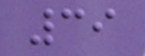39
